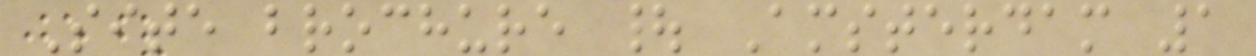Site brochure | Amsterdam 1
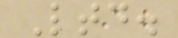Ltd.
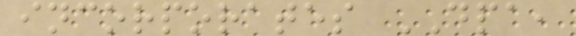incorporates DPA,
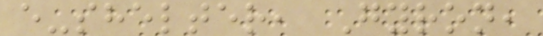e-shelter, Gyron,
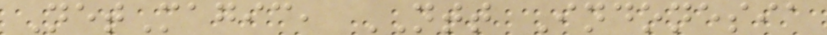NetMagic, NTT Indonesia
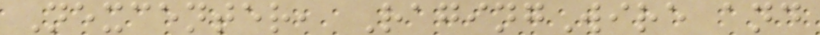Nexcenter, RagingWire and
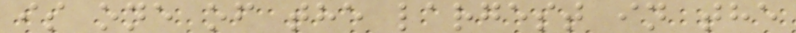is one of the largest in the
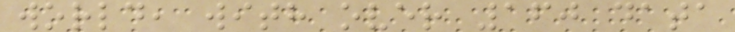world, with over 160 data
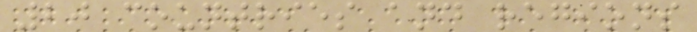20 countries and regions
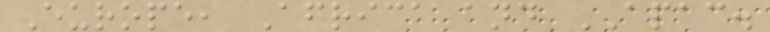Europe, Africa and APAC.
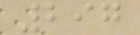297
